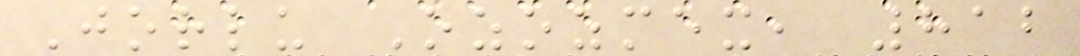Jorlu Ozozmex, 812
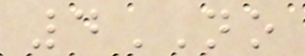4NO
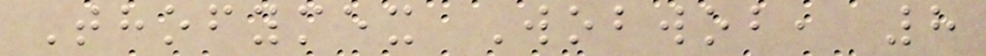Thofymex Wobwob, 8
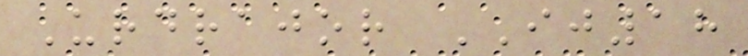Urdrajor IJ18
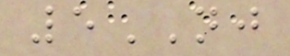5NJ
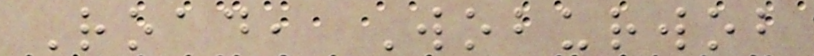Road, Woburwob
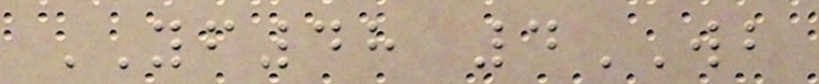YF48 4WB
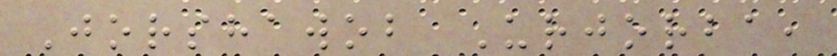Jorshawob Urjorba,
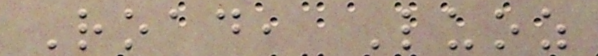Road, Luoz
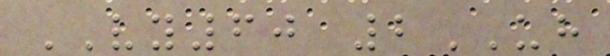VY60 2UH
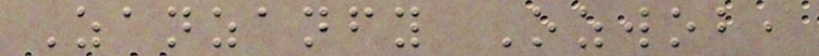Zanzanfy Ozwob,
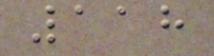118
